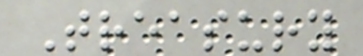Treasury
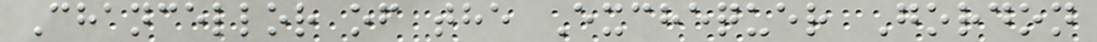Chancellor of the Exchequer Gordon
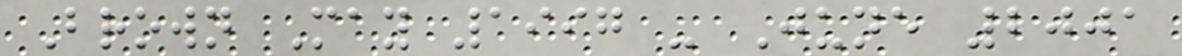Brown May 1997 - June 2001
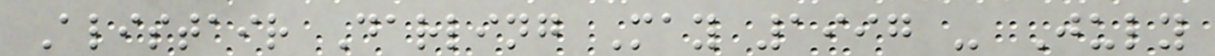Alistair Darling May 1997 - July
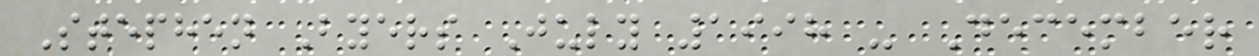Stephen Byers July 1998 - December
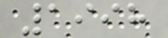1998
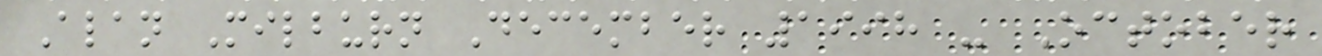Alan Milburn December 1998 - October
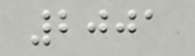2001
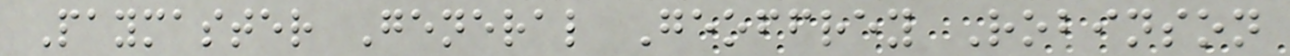Paymaster General Geoffrey Robinson
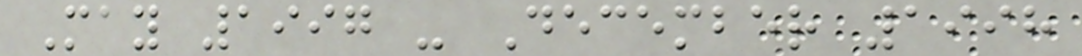May 1997 - December 1998
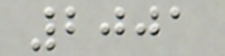2001
